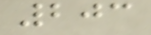203
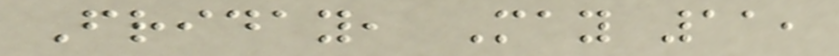Friday, May 11,
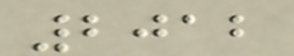2012
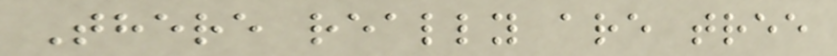There really are tree
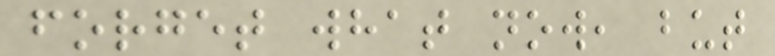forget what now, but
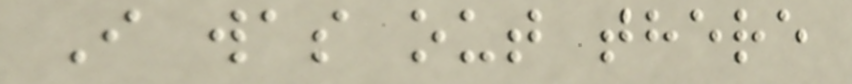I was out there
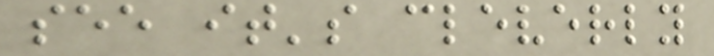see it's cleverly
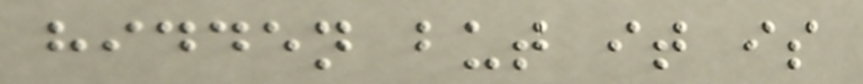hidden but it is
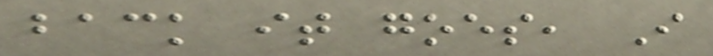back it goes, I
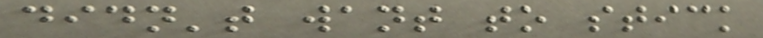didn't want to stick
